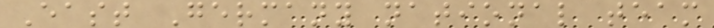East Germany national team
